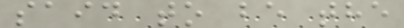said to be the
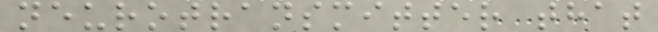neurotransmitter that
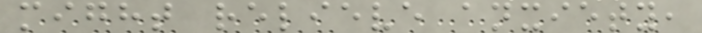might relieve anxiety,
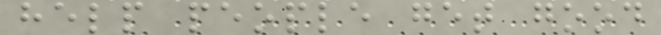help people get good
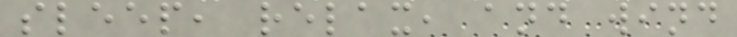sleep, relax, and wind
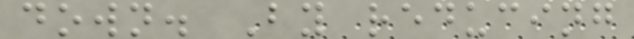down. By reducing
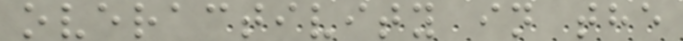overactivity in the
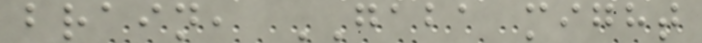brain, GABA might
